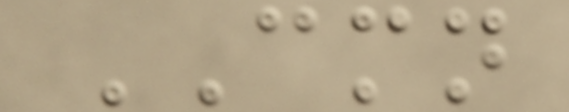CMN
